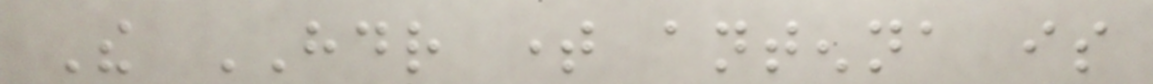The HDR time antenna is
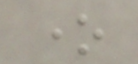one
